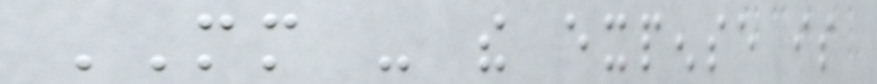MM - the expense is
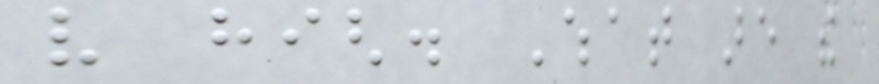very high. What are the
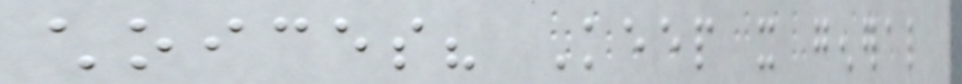choices? Keep it general
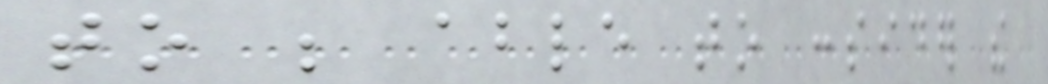to be able to consider the
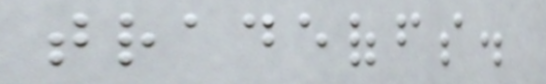tradeoffs.
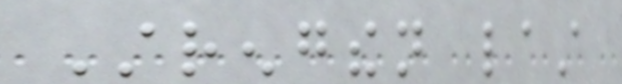Strengthen last
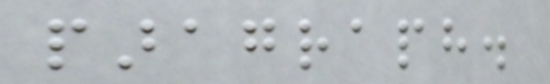paragraph.
